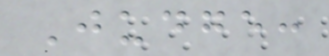Judge:
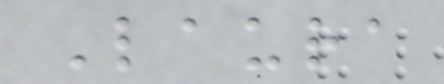Laura
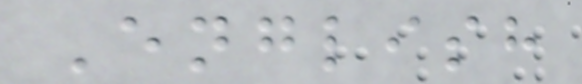English
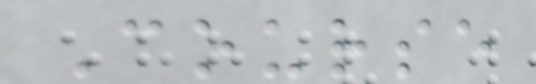Course
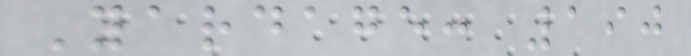Yardage: 190
